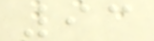93
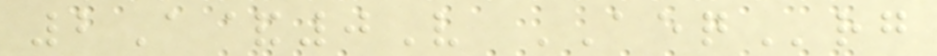2A&0V AEQrg
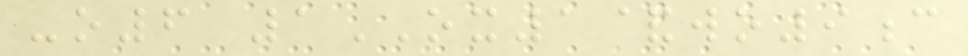-o6 1OX1&wo9c
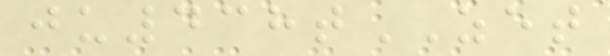ju438tZET
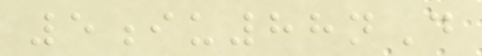5iu88nD
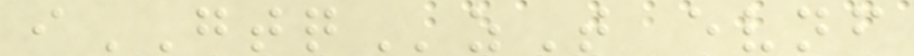iGTQzT evnf
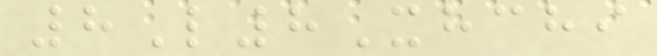8L8Xhchi
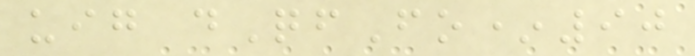uig dQfFo*90
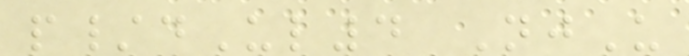p/dUl4 NjU
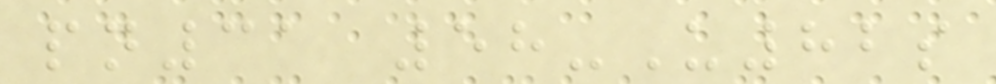pn31 58-U82s
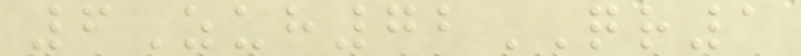6Zuh72QR1
